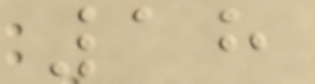18
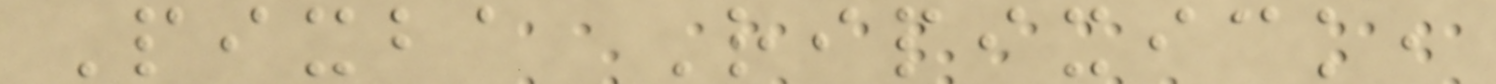Pixba Ripixick,
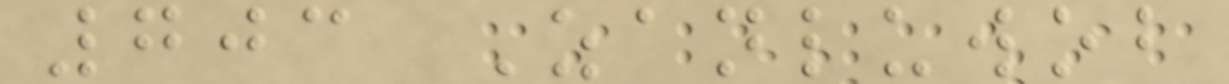703 Zanluwob
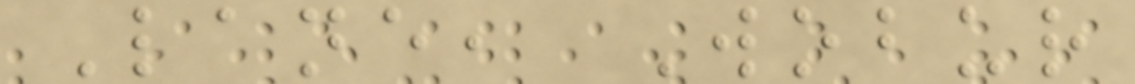Lane, Wobur
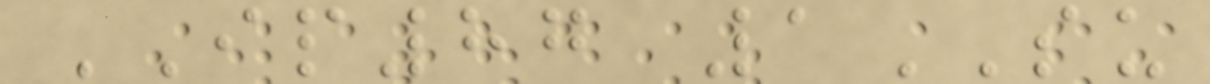IP87 1SU
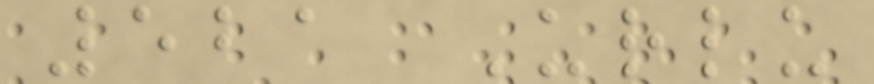521 Urlu
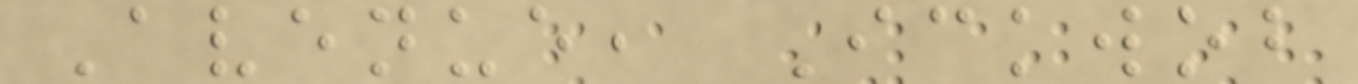Avenue, Ickwob
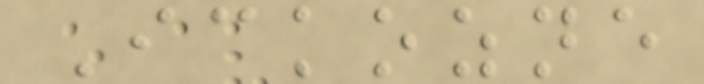Ickozne
